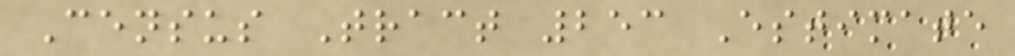Census Tract 253 Estimate
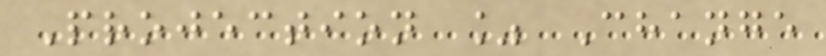Projection % Change
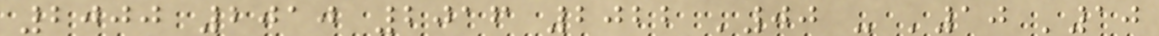2000 2010 2016 2022 '00 - '10 '10
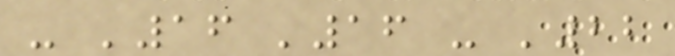- '16 '16 - '22
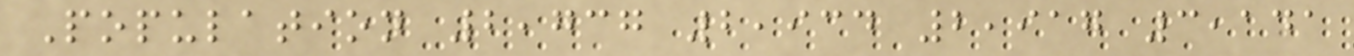Population 2,737 2,934 2,917 3,141
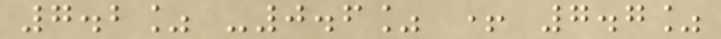7.2% -0.6% + 7.7%
